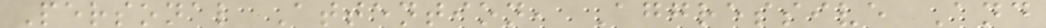Personal Attention, Aggressive And
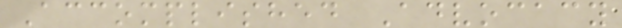Accomplished Advocacy
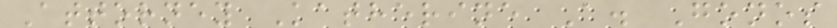Attorney Katherine A. Gonos
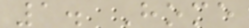1. Home
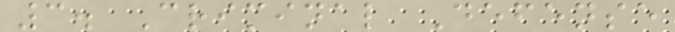3. Criminal Defense
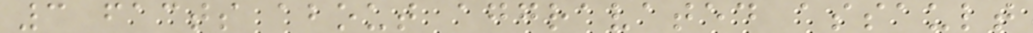3 facts about aggravated assault
